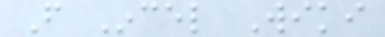From Incel Wiki
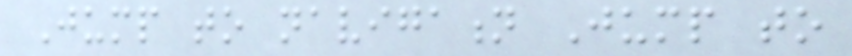Jump to navigation Jump to
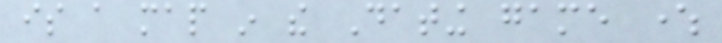is a map in the Dating game where
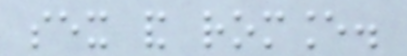sex and romance.
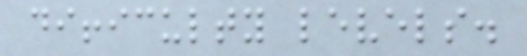difficulty levels.
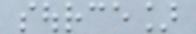source]
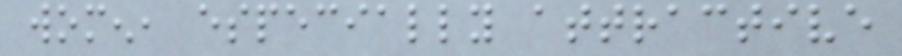women, especially attractive
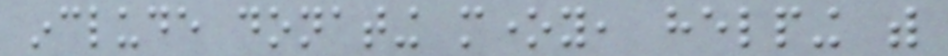include donating money, helping with
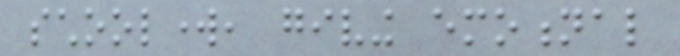schoolwork, giving emotional
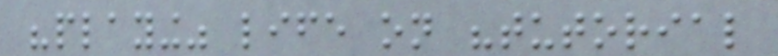"playing" life on "tutorial
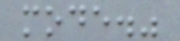mode."
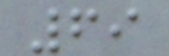69
